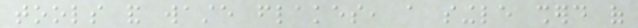tools and waste flakes, a single sherd of
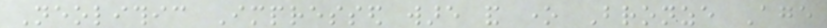Neolithic Impressed ware and one Bronze Age
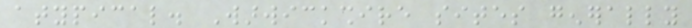atypical. Warwickshire sites generally
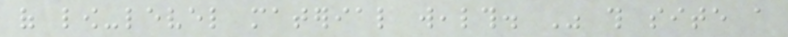of low-level material wealth. Was this site a
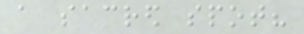a sacred spot?
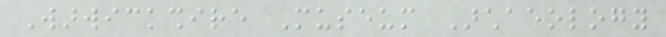Warwickshire Museum Archaeology
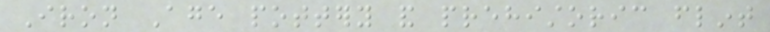Iron Age pottery and prehistoric flint
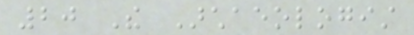20 The Archaeologist
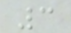3
